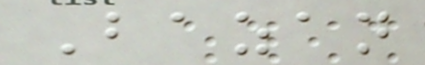Bazan
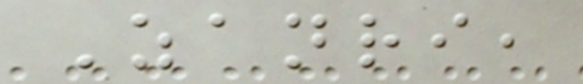Zanri,
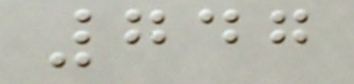747
